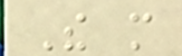The more
